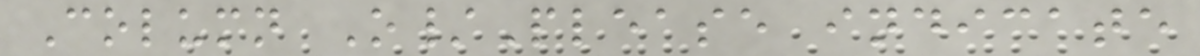Column O/Please indicate
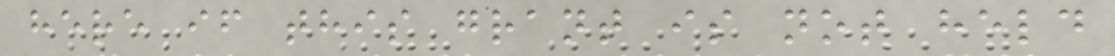here if this grant is not held
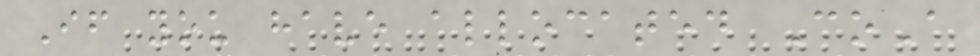If you have allocated CoA
